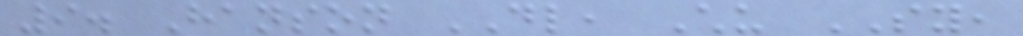9. Hanson DL, Chu SY,
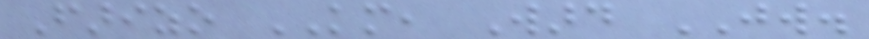Farizo KM, Ward JW.
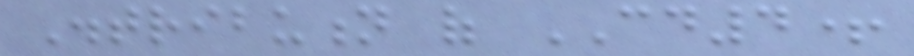Distribution of CD4+
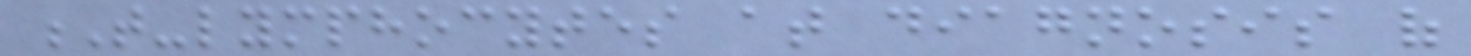T-lymphocytes at diagnosis of
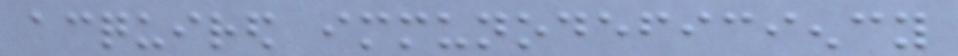acquired immunodeficiency
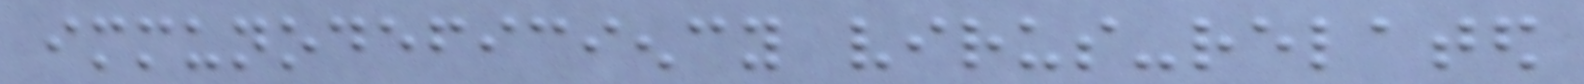immunodeficiency virus-related
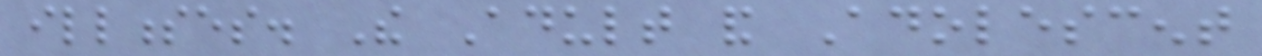illnesses. The Adult and Adolescent
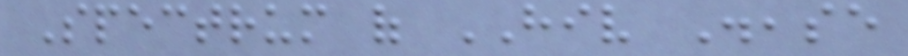Spectrum of HIV Disease
